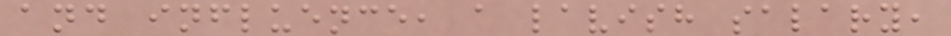and influence, a lavish salary,
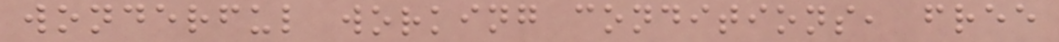wonderful working conditions, free
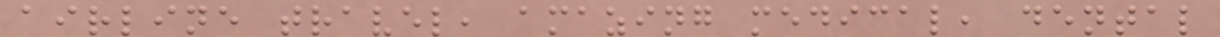airline travel, amazing medical, dental
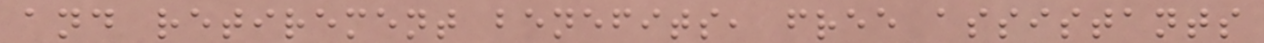and retirement benefits, free assistants
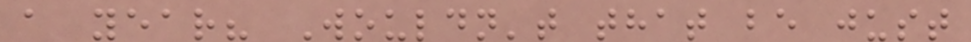a year? Wouldn't that be just
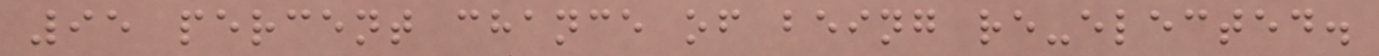95 percent chance of being re-elected.
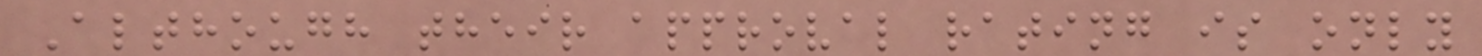Although their approval rating is only
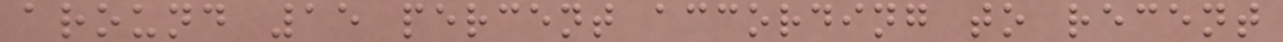around 15 percent according to recent
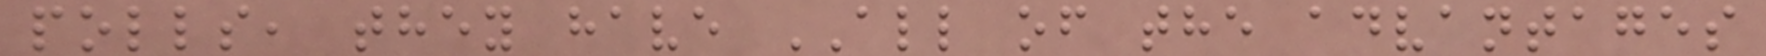polls, they have ALL of the advantages
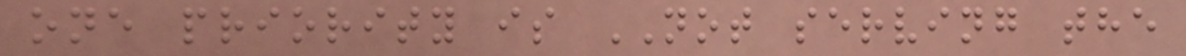one priority is NOT serving the
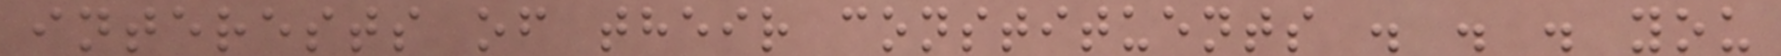interests of their constituents . . . you
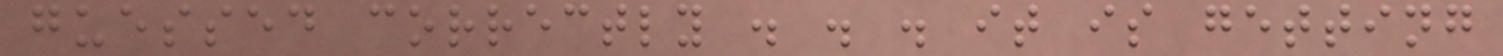guessed correctly . . . it is getting
